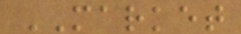MARKET
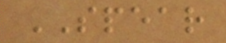SPEAR
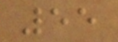55
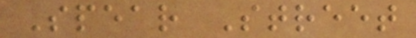Spear Street
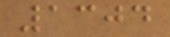1304
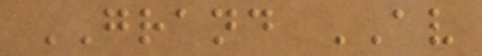GRAND AV
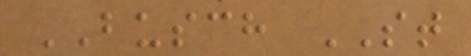BUSCH ST
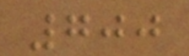700
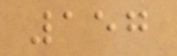157
